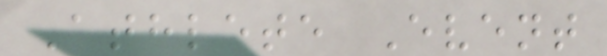Athlete Event
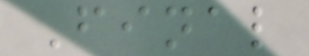Final
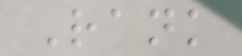Rank
